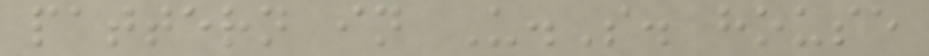pattern in U.S. house
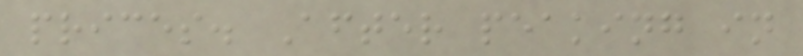prices. After peaking in
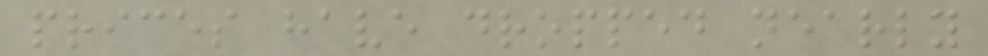prices have dropped nearly
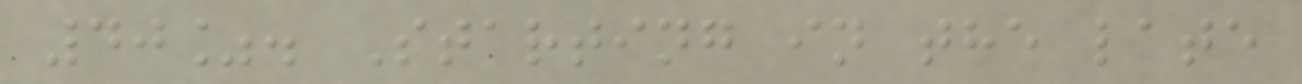40%. Starting in the late
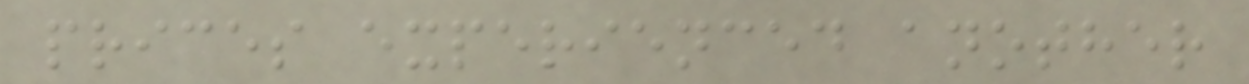prices experienced another
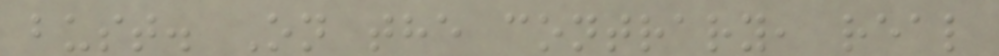bust. On the contrary, real
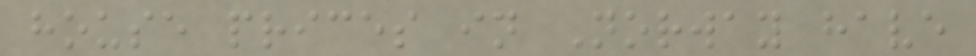house prices in Norway have
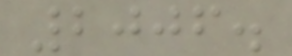2006.
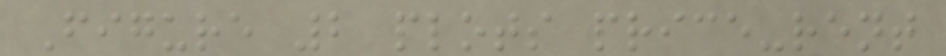Figure 2 plots price-rent
